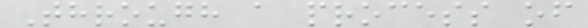Through a process of
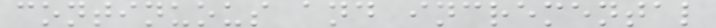continuous and incremental
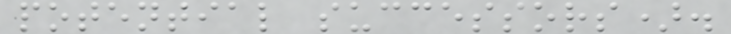potential successors).
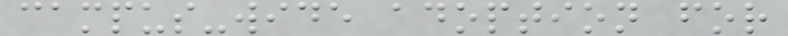campus-wide adoption for
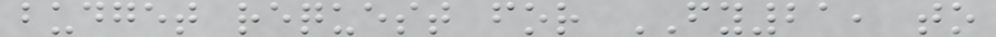budget request for FY21, to
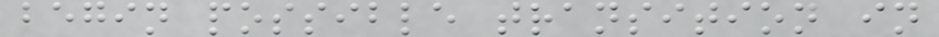begin possible transition in
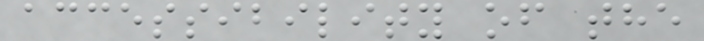accessibility of the
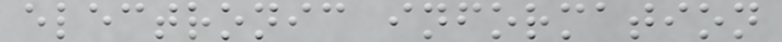electronic information
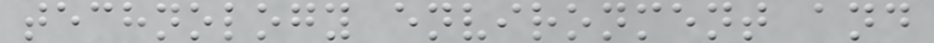technology environment and
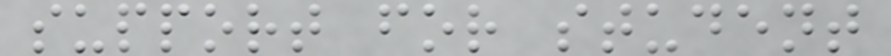support for student
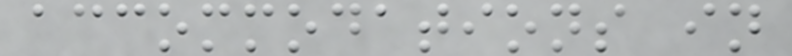accommodations in
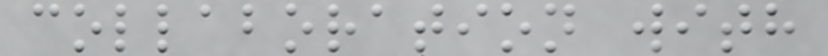collaboration with
